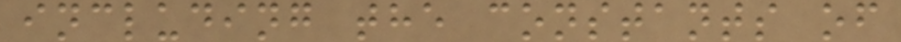including the constants of
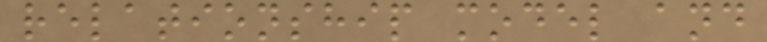relationship model and
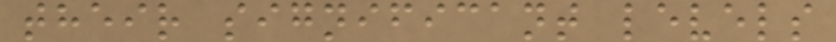their significant levels
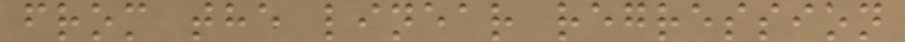from the linear regression
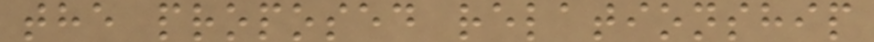the proposed relationship
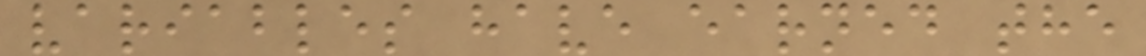variables have earned the
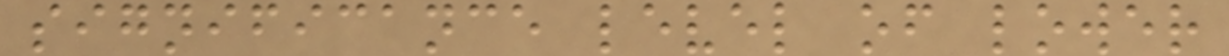significance level of lower
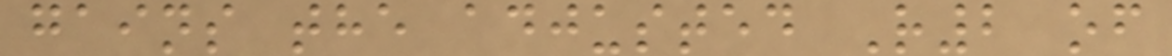gains the adjusted R2 of
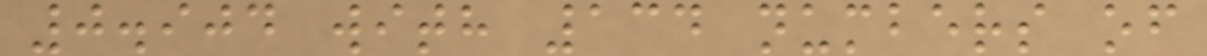0.904 with 134 numbers of
